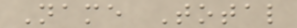Name Total
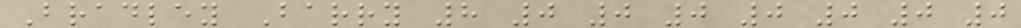Bradley Barry 8 0 0 0 0 0 0 0
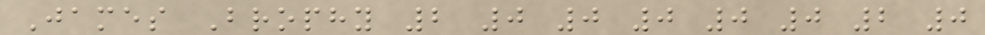James Brophy 2 0 0 0 0 0 2 0
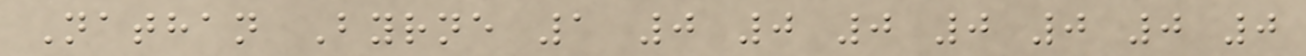Nathan Byrne 1 0 0 0 0 0 0 0
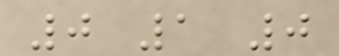0 1 0
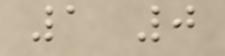1 0
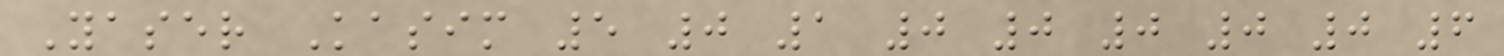Yaser Kasim 5 0 1 0 0 0 0 0 6
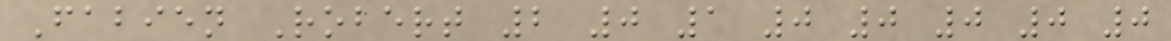Fabien Robert 2 0 1 0 0 0 0 0
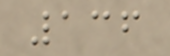136
